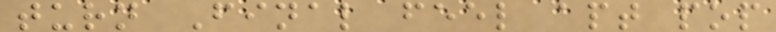turn Final feel apt pop
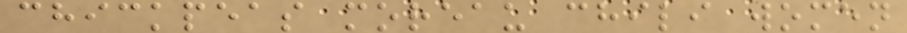chickpeas moreau chili women
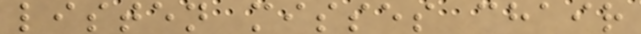listen misses chair
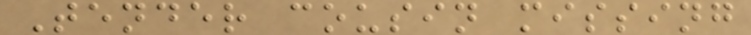Tender cousin missing
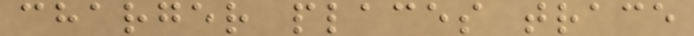charger places trace
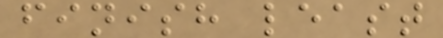finish least
